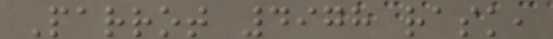Parrot 4978 rask,
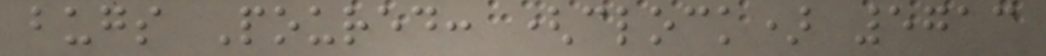bugs Poured: (clock) 5713
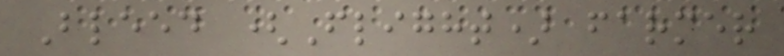Bleed (Flight) farmer
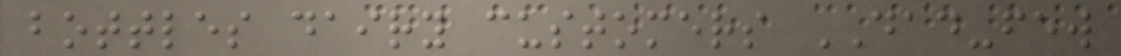bottles dairy customers DAD-few
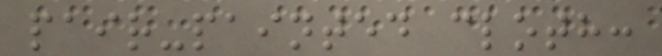pair-painted cloth:
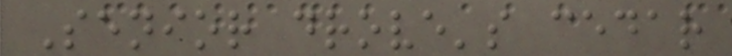Senior drove's cedar
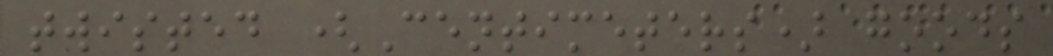twisted (Centimeters) goods
